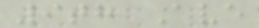9th Ave
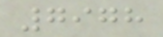7978
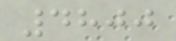4800
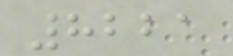8221
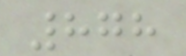878
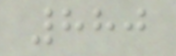880
